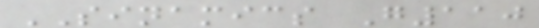SINAMICS G110
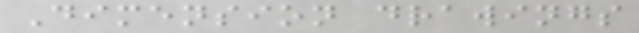Dimension drawings
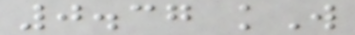0.37 kW
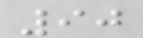90
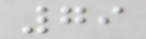79
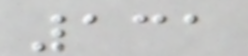131
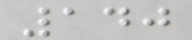140
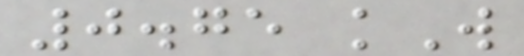0.75 kW
